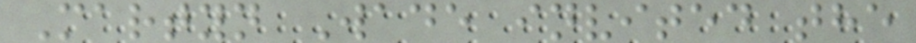Martyn Wade invited the
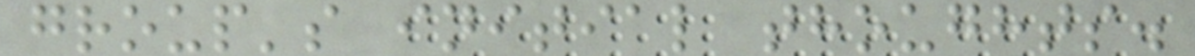group's initial thoughts.
